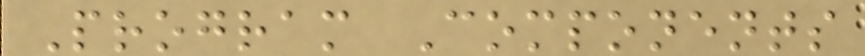Program Components
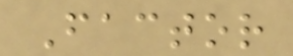Factor
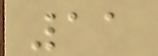11
